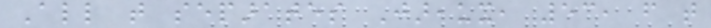All that separates Jareaux, 53, from that
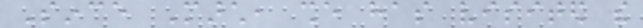Since March, she has visited the
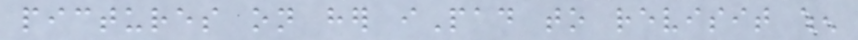pictures on her iPad to revisit when
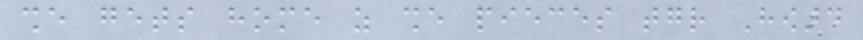she gets home as she pieces together Howard
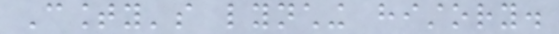County's lynching history.
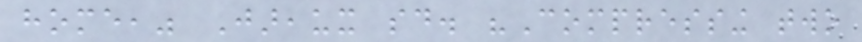home," Jareaux said. "Compressing two
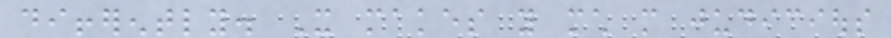differently. It makes you much more judicious
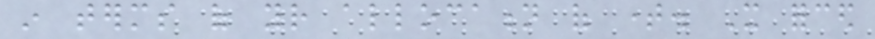in terms of your allocation of time. It forced
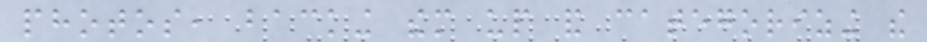photos, backing them up and categorizing the
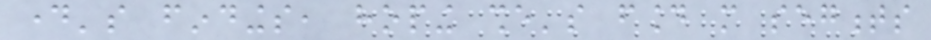day's findings, hoping she's found more segments
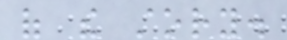of the story.
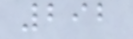292
